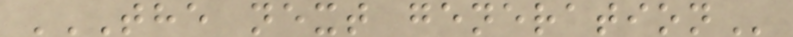THE NEXT GENERATION
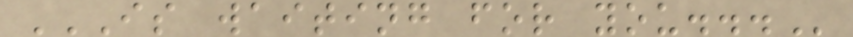IS WAITING FOR YOU...
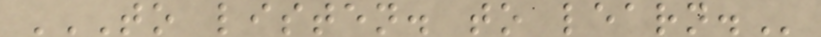TO LISTEN. TO LEARN.
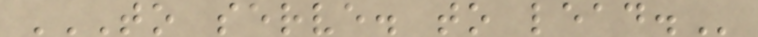TO SERVE. TO LEAD.
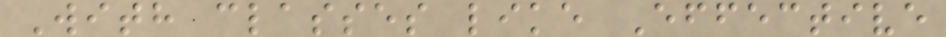With classes like Effective
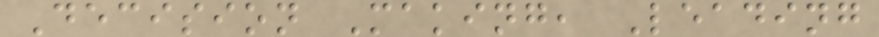Decision Making, Leading
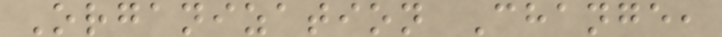Organization Change,
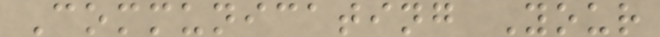Communicating Your
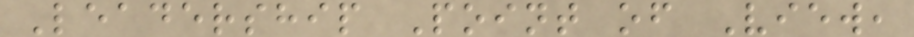Leadership Point of View,
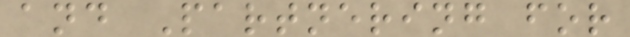and Partnering for
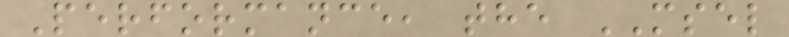Performance, the MSEL
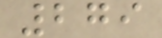279
